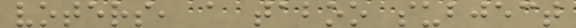voters, a taboo subject
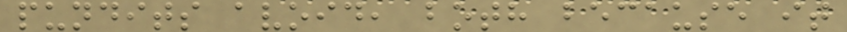pundits avoid, both because it
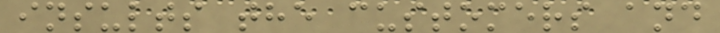insults the customers and
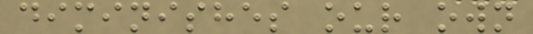diminishes our own
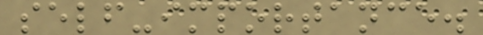self-importance.
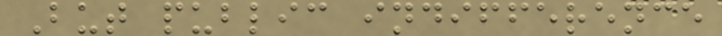But public indifference
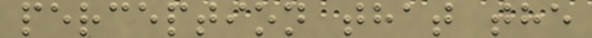perception that the
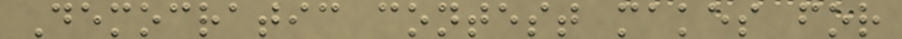Democratic contest makes for
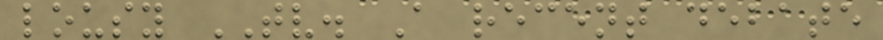lousy TV. A recent debate
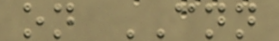on CNN
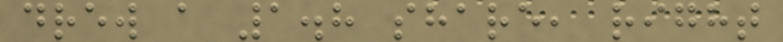drew a 1.8 share, right
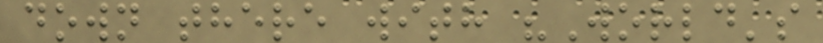down there with "World's
